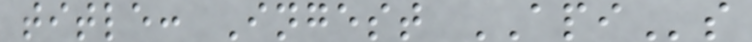title: Ingest APIs
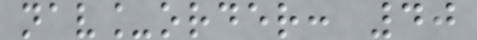nav_order: 40
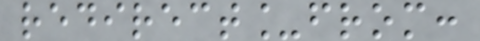redirect_from:
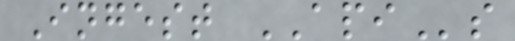Ingest APIs
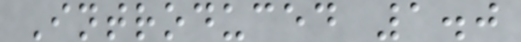Introduced 1.0
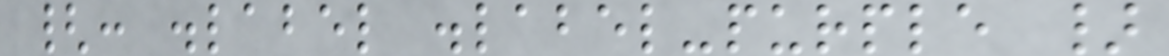{: .label .label-purple }
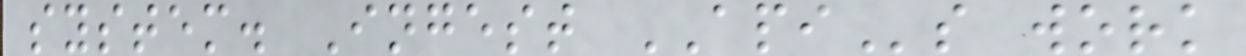system. Ingest APIs work
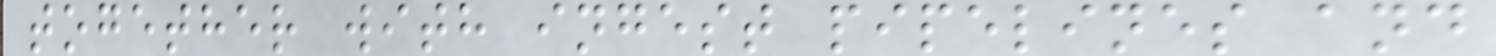together with ingest pipelines and
